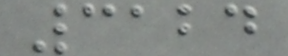3124
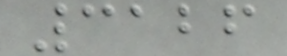3126
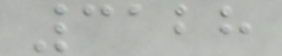3128
